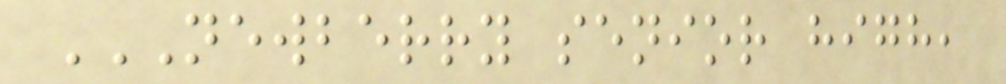NEWBERRY SENIOR HIGH,
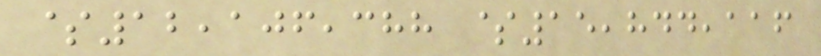$12,106,388 $15,844,116
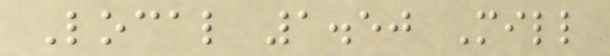Local 1.50 Mill
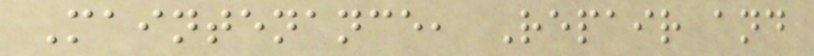Maintenance, Repair and
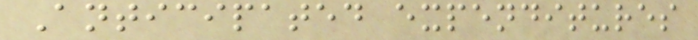Anticipated expenditures
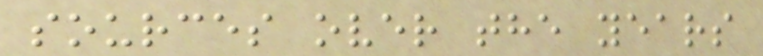sources over the years
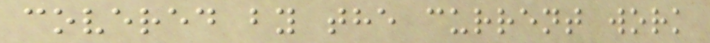covered by the current work
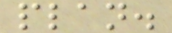plan.
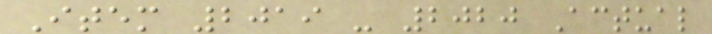Item 2019 - 2020 Actual
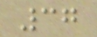37
